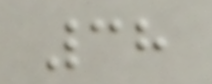38
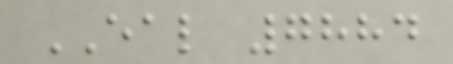EAL 7884
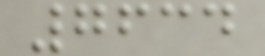7634
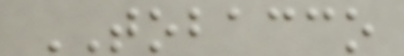TOBACCO
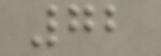72
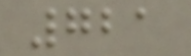721
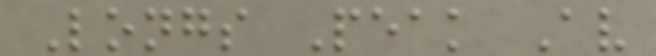Longs Peak Av
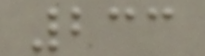233
